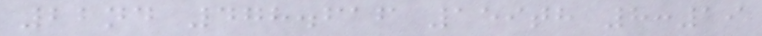22nd 478.616 159th 8:19
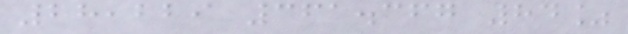28,229 361.367 84%
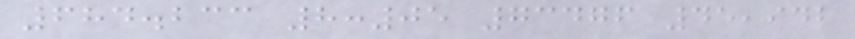684.233 8:05 73476 45,942
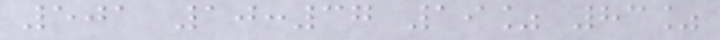501 10:37 19% 83%
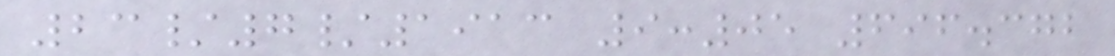23/7/1913 9:05 696.372
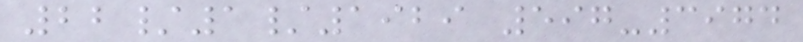22/1/1929 597-3974
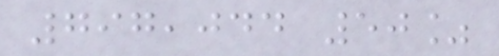797,044 50%
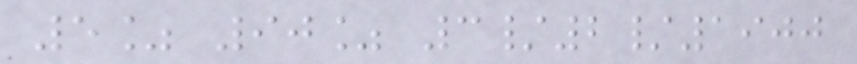5% 90% 3/2/1900
